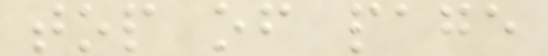top of page
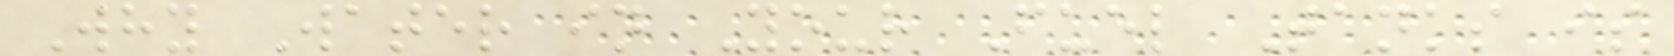Why Water in Your Fuel Tanks is
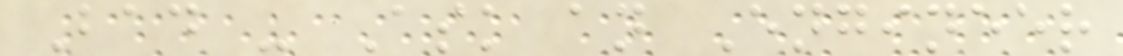Bad - Ask an Engineer
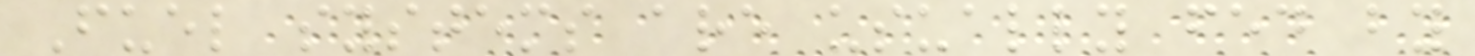Fuel systems are usually fed by
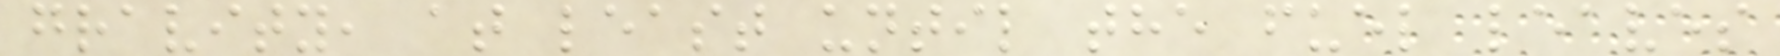gravity, at least until the fuel leaves
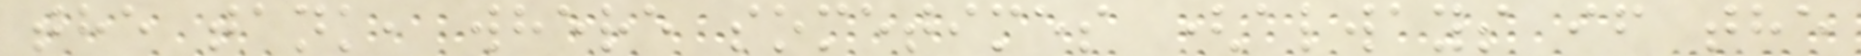the tank, where sometimes (always if the
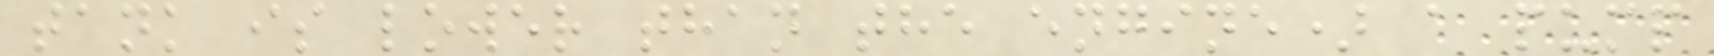tank is lower than the engine) a pump
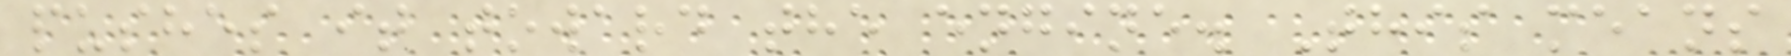pushes it toward the engine. This means
